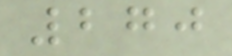270
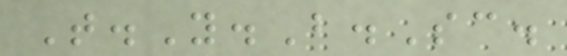T.Y.B.Sc.
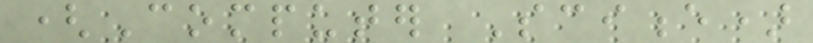(Computer Science)
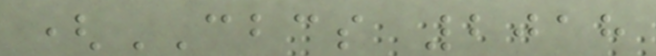(CBCS 2018
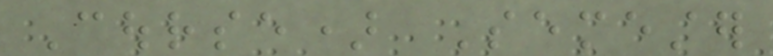Course) Semester
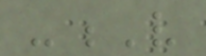-V
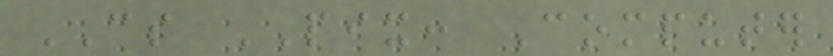CS PIX: Computer
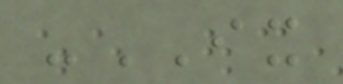-IX
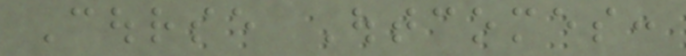Course Outcomes:
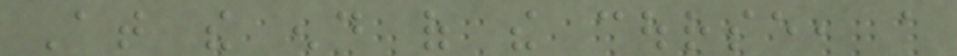At the end of the course, a
